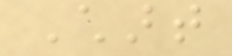Chart
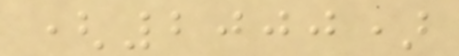(2000)
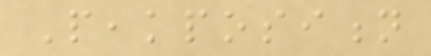Peakposition
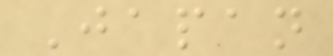Japan
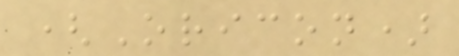(Oricon)
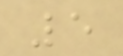5
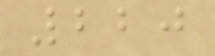220
